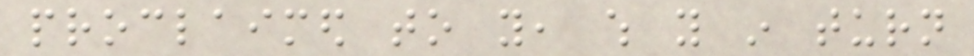proclaimed to you, which you in turn
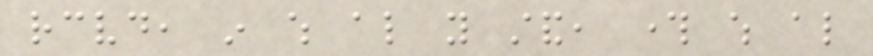received, in which also you stand, through which also
